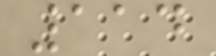114
